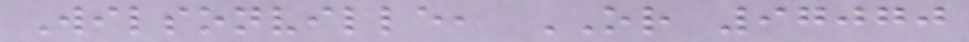Wilsonville, OR 97070
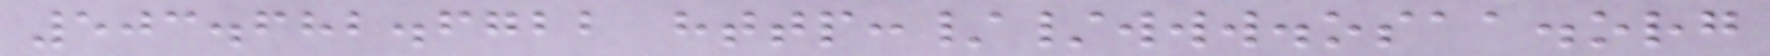503.682.6722 http://www.osaa.org
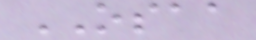OSAA
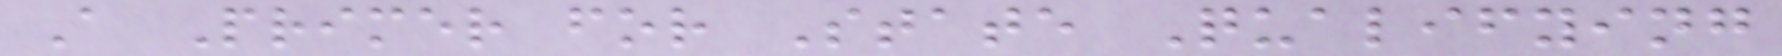A Primer for State Qualifying
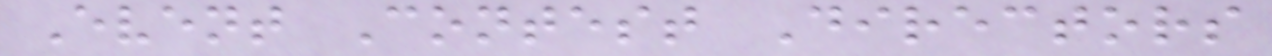Event Contest Directors
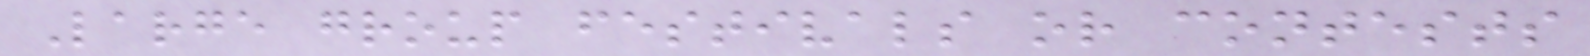Large group festivals or contests
